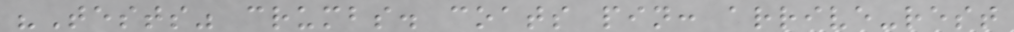"Tests" crumbs. coats pin: arrive-rest
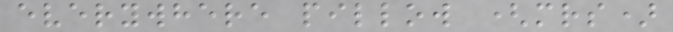everywhere pillow (mrs)
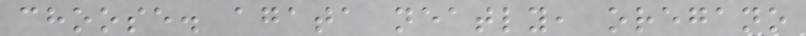choose. agata neatly, oregano
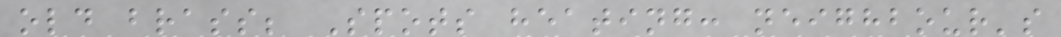old brass; Spots heating: neighbour's
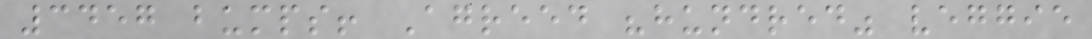3457 bumps! Agreed "hundred" veggie
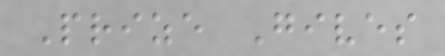Prize Gives
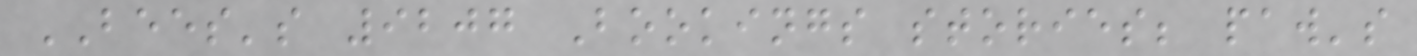BEES's 9207 Bookings stories; paw's
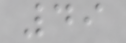49
